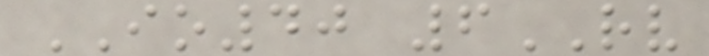IO40 6RV
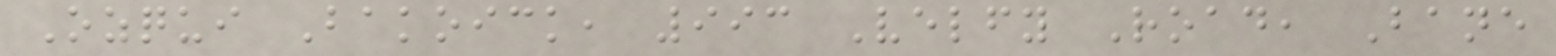Ozqui Bakoick, 993 Velfy Road, Bane
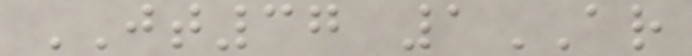JT37 1AR
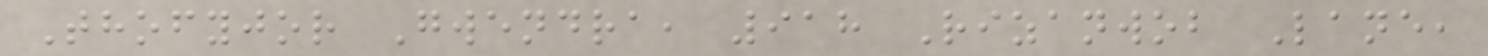Thofyjor Gwendra, 918 Rizanwob Lane,
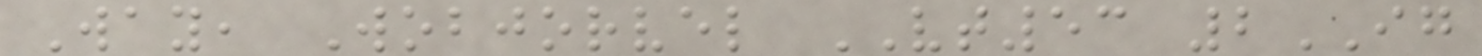Way, Wobjorvel VT53 2IG
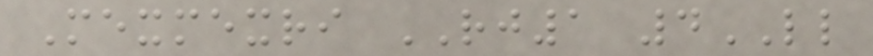Mexmexri RJ1 4LL
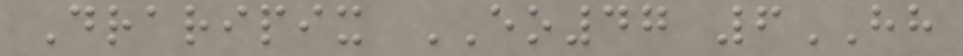Draripix EO47 6HH
